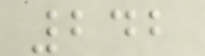242
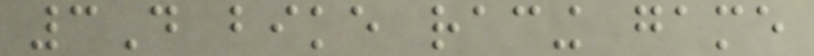3D bike racing game
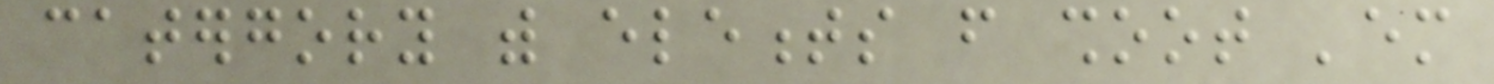catergory with elements from shoot 'em
